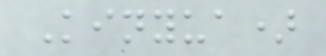Kinyua)
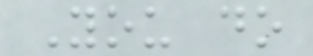You do
